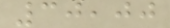30,00
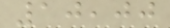10,00
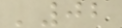'02
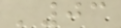'03
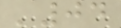'04
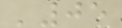'05
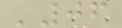'06
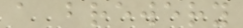a brewery
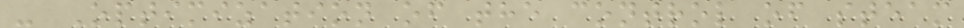- Optimization of the control of steam
